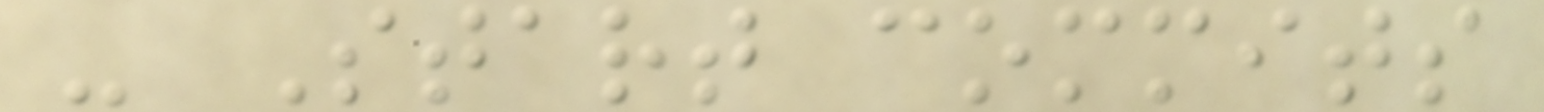- Start commits
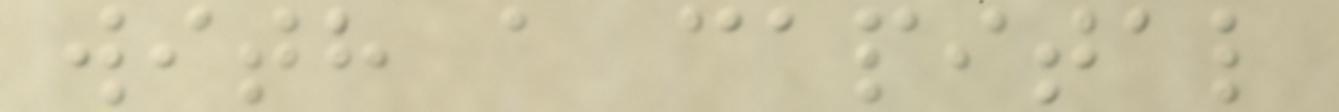with a capital
